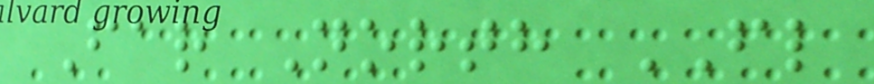Far North FL
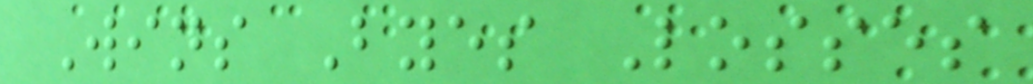Wins Byes Losses
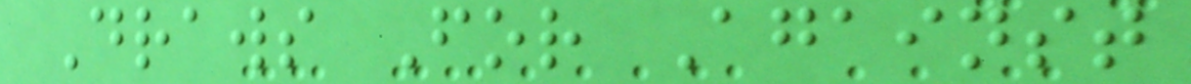Draws For Against
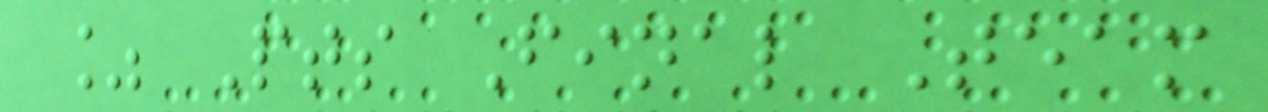% Pts Final Team
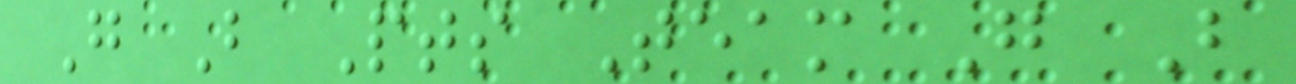G B Pts Team G B
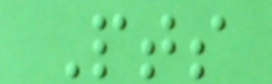Pts
